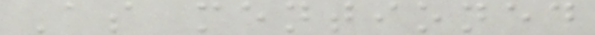As mentioned
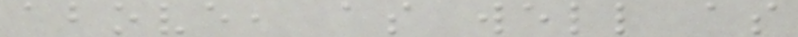above, as well as
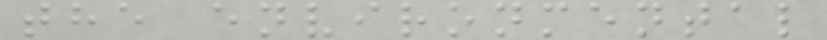the environmental
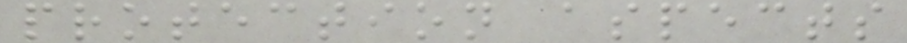protection aspects
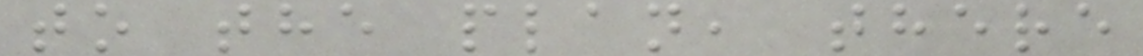to the plan, there
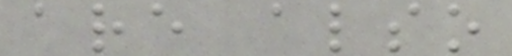are also
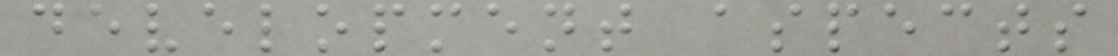development aspects
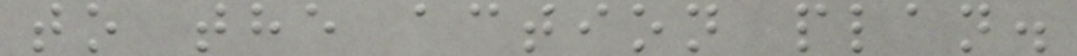to the action plan.
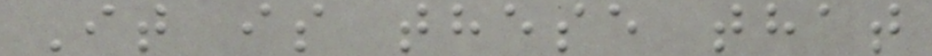It is these that
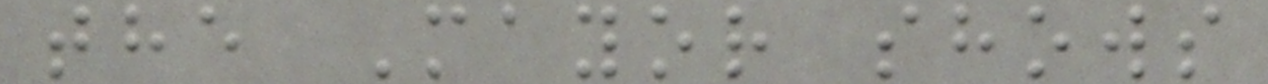the Mayor shows
